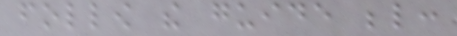follow the guide below:
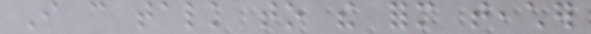I can talk to the form teacher
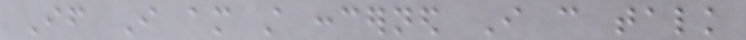If I am still concerned I can talk
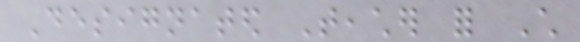Designated Teacher for Child
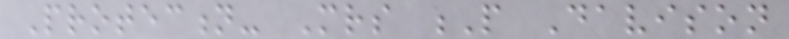Protection- Mrs P Davison
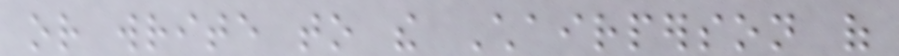or write to the Chairperson of
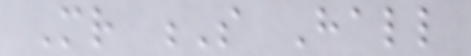Mr S Hall
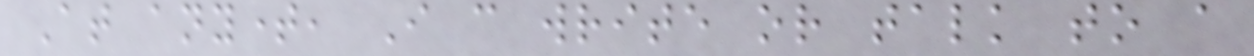At anytime, I can write or talk to a
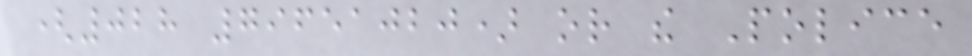(028 79651020) or the Police
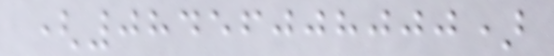(08456008000)
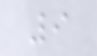9
